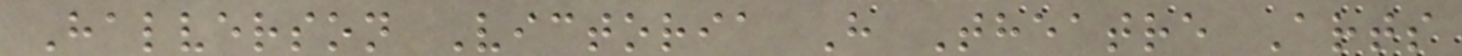Halverson Victoria H Theatre Arts
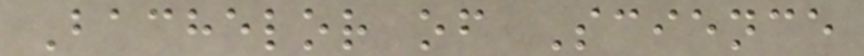Bachelor of Science
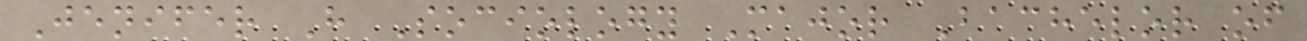Jenifer H Sociology Major Bachelor of
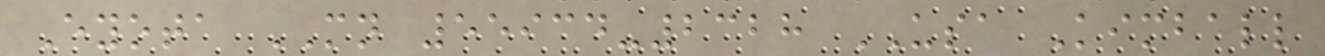Eyota MN 55934-2328 USA Kimball
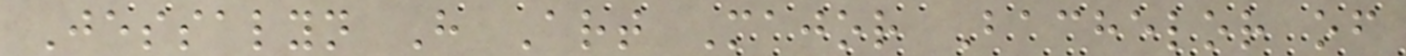Jessalyn H Art Major Bachelor of
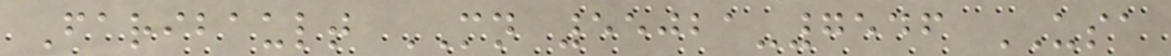Faribault MN 55021-7546 USA
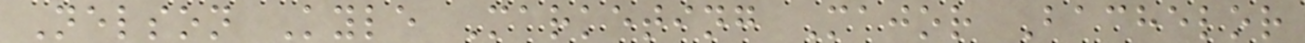Nelson Kyle Marketing Major Bachelor
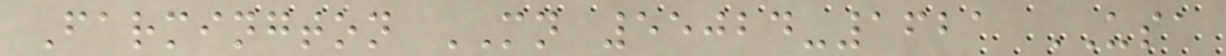Farmington MN 55024-1621 USA
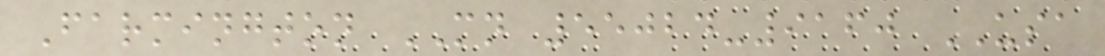Farmington MN 55024-9160 USA
